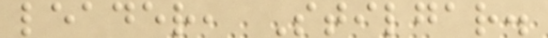leader, Stilgar.
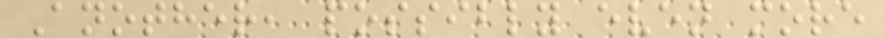Another, possibly even more
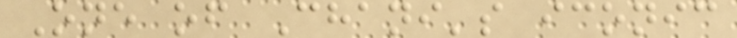One of Chani's iconic
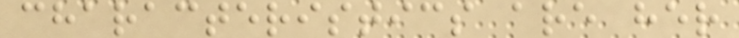characteristics are her
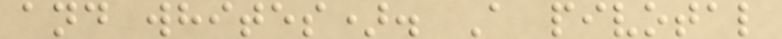and whites). A pivotal
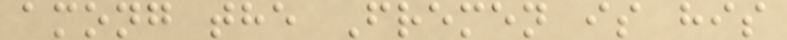among the Fremen is his
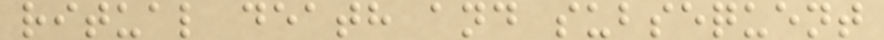ritual death and subsequent
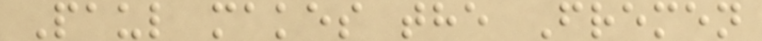Paul makes the Fremen
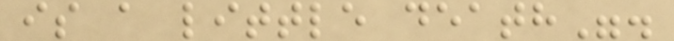is a little death".
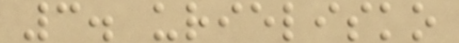3. urielisko
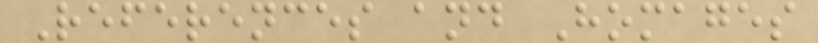References and Homages
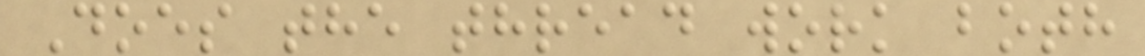Does the thread work both
